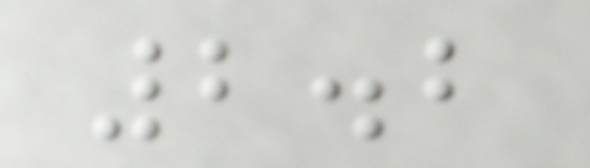2.2
